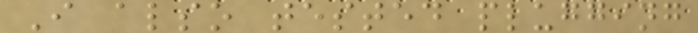I also tested plugging
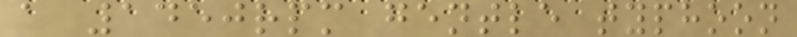a 1450rpm gentle typhoon
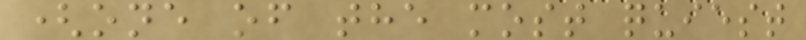(one of the most quiest
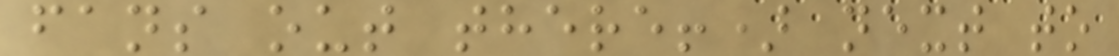fans out there!) next to
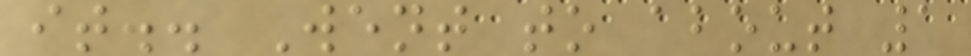it.. Went to about 1
